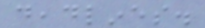deadlines.
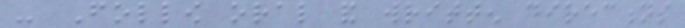- Follow oral and written directions
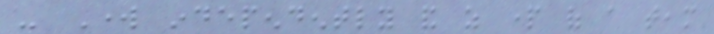- Work independently and as part of a team
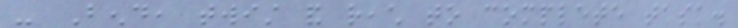- Bend, twist and reach to complete task.
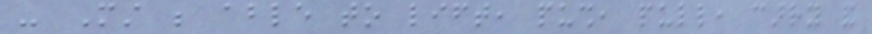- Must be able to lift, push, pull, carry and
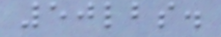50lbs.
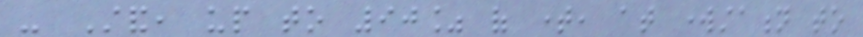- Stand, up to 90% of time, at workstation to
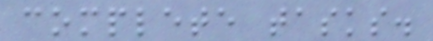complete tasks.
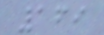169
